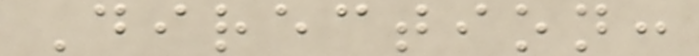Direction:
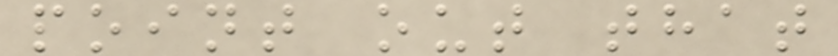point out that
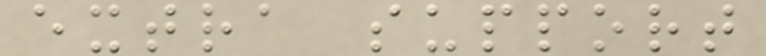extra support
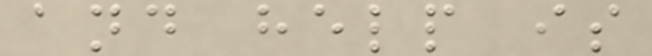and help is
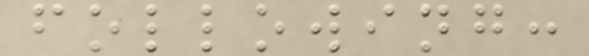following:
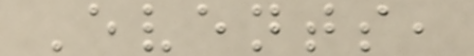Events,
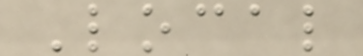Local
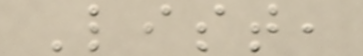List,
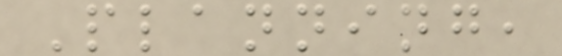Planning,
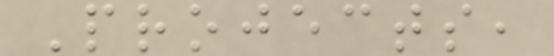Projects,
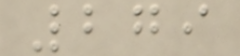279
